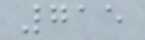715
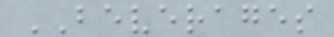BEVERAGES
